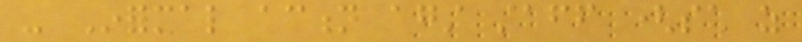- Informal action against staff (such as
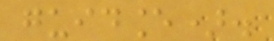guidance).
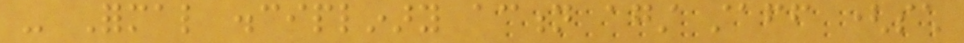- Formal disciplinary action against staff (such
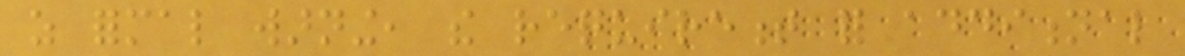as formal warning, the requirement for additional
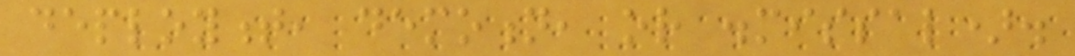deployment, demotion, or dismissal).
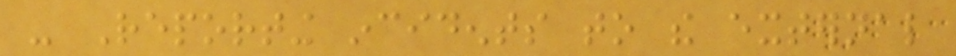- Reporting incidents to the external
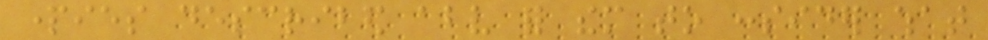parties described above for them to consider what
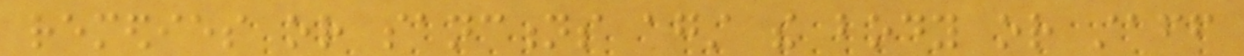remedies or sanctions against the body or staff
